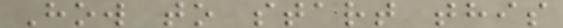How to start this
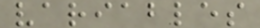variables
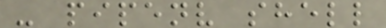- pipenv shell
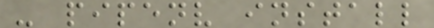- pipenv install
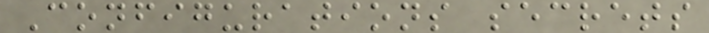Configurations secrets
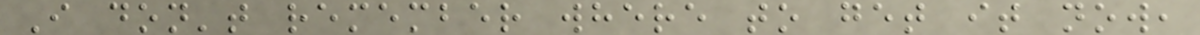I don't remember where to get it now,
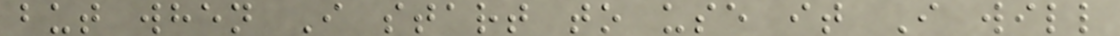but when I start to use it I will
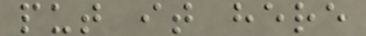put it here
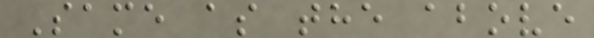Same as the above
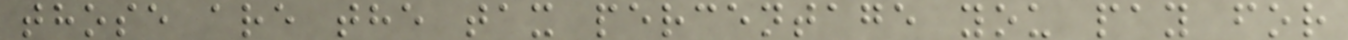those are the tax percentage you pay for
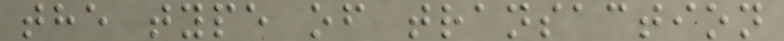the type of transaction
